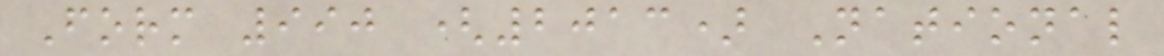Form 990 (2013) National
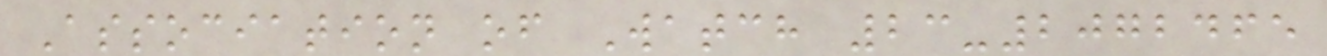Association of Watch 23-2072465
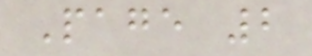Page 2
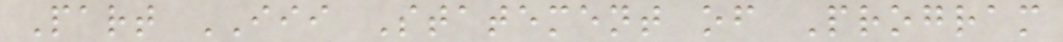Part III Statement of Program
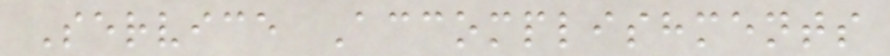Service Accomplishments
